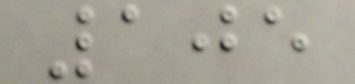105
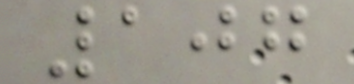107
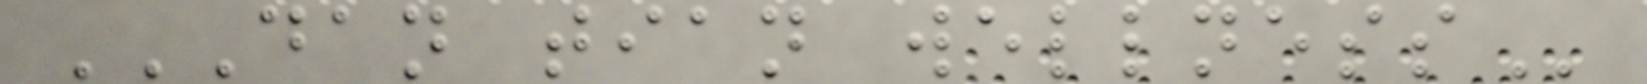DAN TIAN WELLNESS
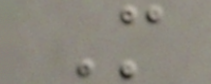M
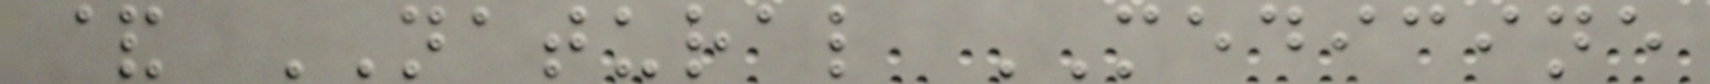& NATURAL MEDICINE
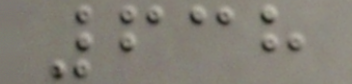638
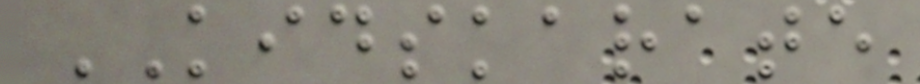KIDSKARATE
